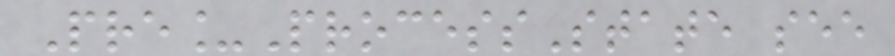Pre_ProcessState see
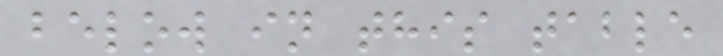below in this table
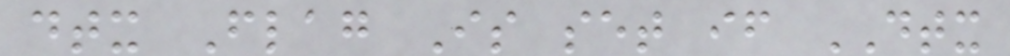dtx Flag Is set if DTX
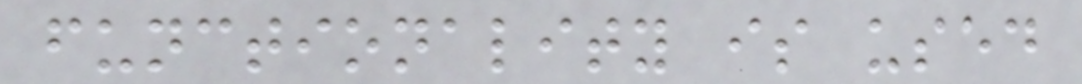functionality is used
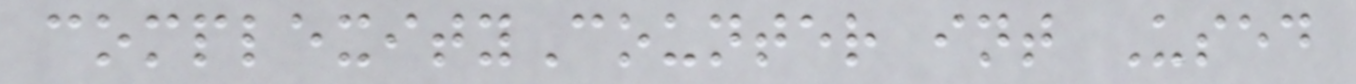complexityCounter int Used
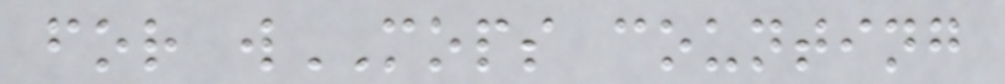for wMOPS counting
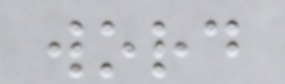word
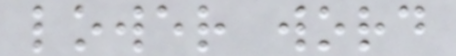lower word
